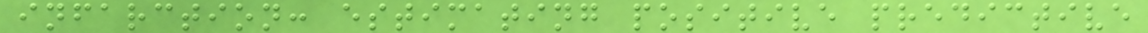infarction: estimating positive predictive
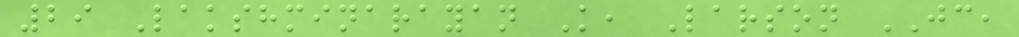29 Lakshminarayan K, Larson JC,
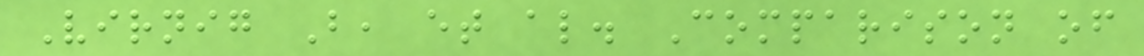Virnig B, et al. Comparison of
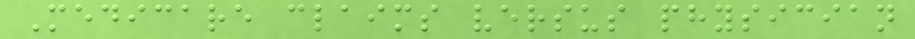Medicare claims versus physician
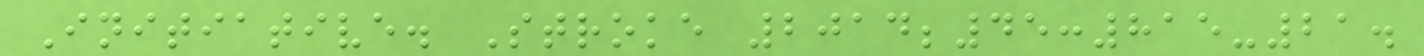Initiative. Stroke 2014;45:815-21.
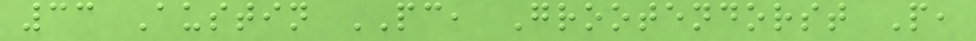33 Austin PC, Grootendorst P,
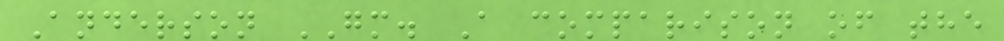Anderson GM. A comparison of the
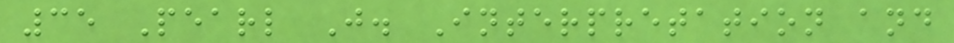35 Pearl J. Interpretation and
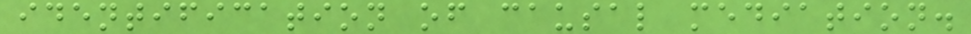identification of causal mediation.
